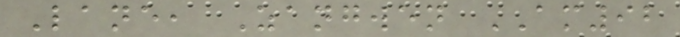Lane, Zangwen AM92
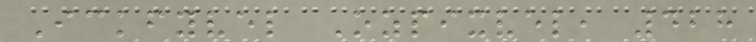Ickfyvel Ozpixvel, 428
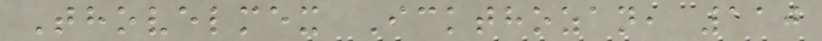Thovelmex Ickthozan, 110
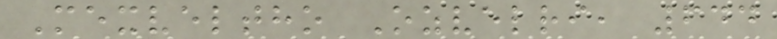Mexveltho Ozvelri, 644
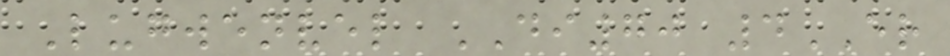Lugwenvel DI70 4ER
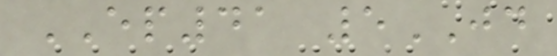EP41 5JD
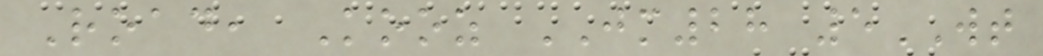Road, Kooz JM28 5WT
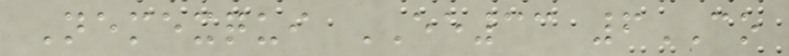Nemexqui EE33 6CO
